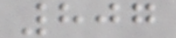807
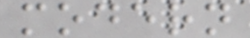modern
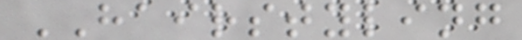HAIRSTYLING
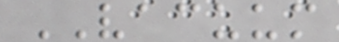VACUUM
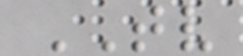TV
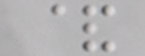&
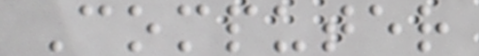Computer
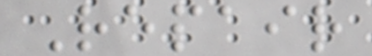Repair
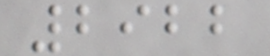2922
